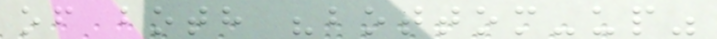of both "bottom-up"
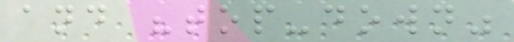and "top-down"
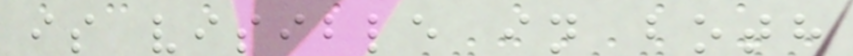is visible in both
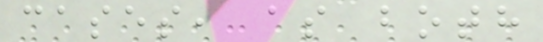cases, as both
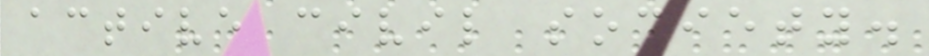active civil society.
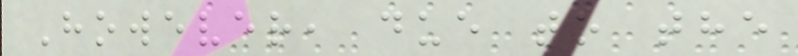However, due to the
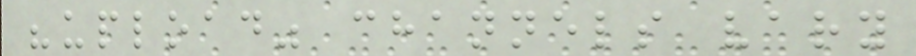"upload" channels vary
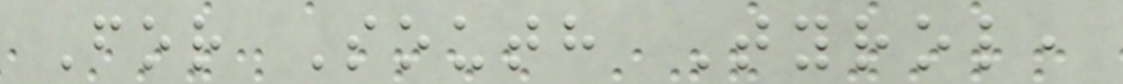For South Tyrol,
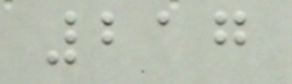217
